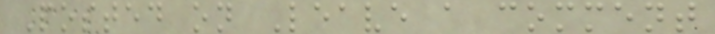Posted on Leave a comment
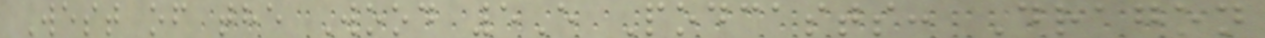West of the Wood 5E Podcasts: Dragon
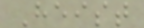Heist
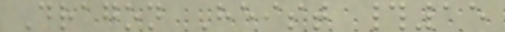Dragon Heist #15
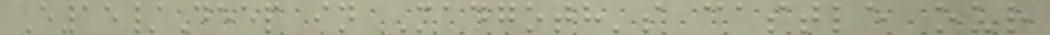E15/Deep in Madgoth's castle our
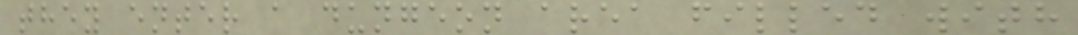they enter a dungeon area filled with
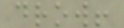drow!
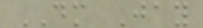DM Jay
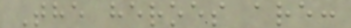The heroes are:
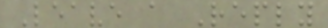Leave a Reply
